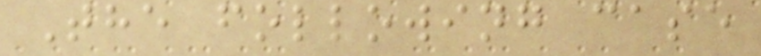The following case
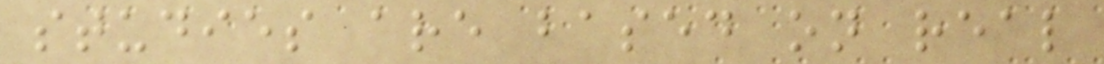studies are based on real
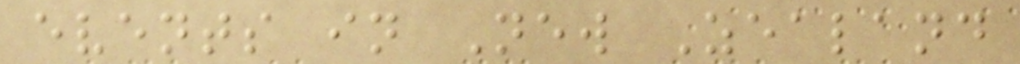events in New Zealand
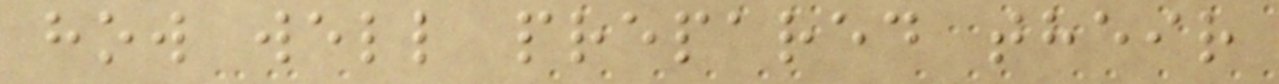how well prepared their
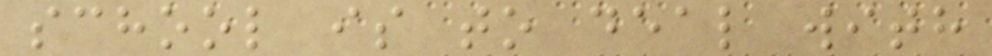school is to deal with
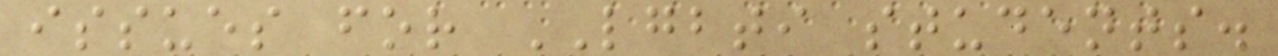issues for LGBTI students.
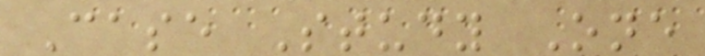Case Study One
